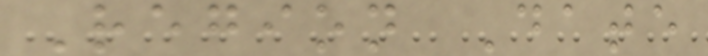Region Date
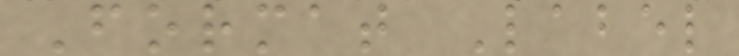Format Label
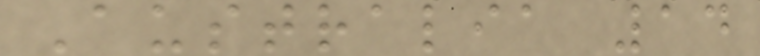Australia 14
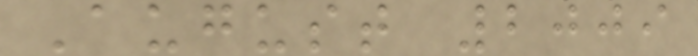August 2009
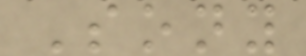Sony
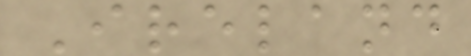Ireland
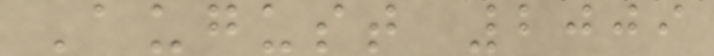August 2009
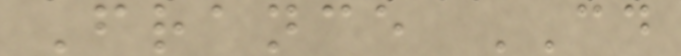France CD
